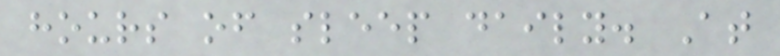hours of sleep daily. At
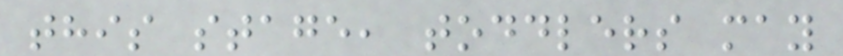this stage, toddlers may
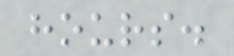hours.
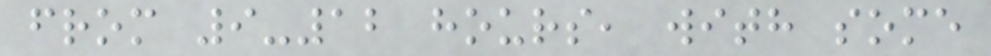from 9-12 hours, with some
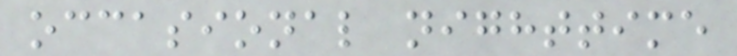occasional nighttime
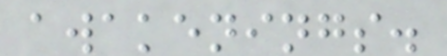awakenings.
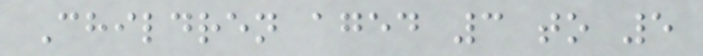Children aged 3 to 5
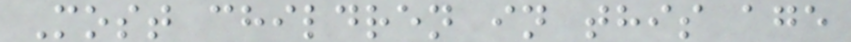Most children in this age
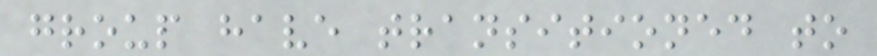group have transitioned to
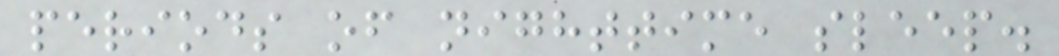periods of nighttime sleep.
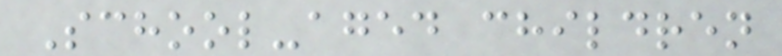School-aged children
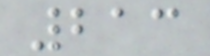213
